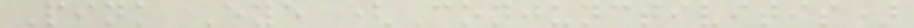Pink Eye (Conjunctivitis)
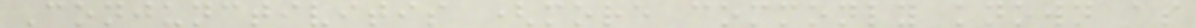Conjunctivitis (more commonly known as
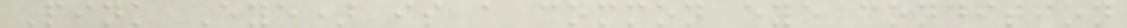Pink Eye) is a common eye condition
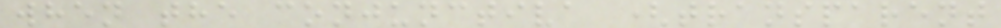when the conjunctiva (transparent
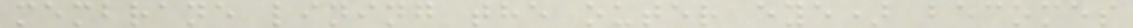membrane lining the outer eye) becomes
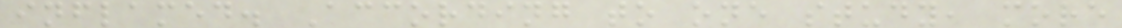inflamed. According to one study, more
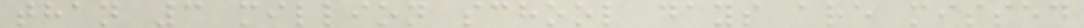than 3 million school days are missed
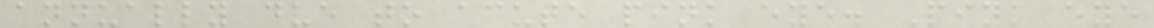annually due to acute pink eye. Pink eye
